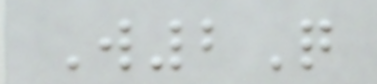W2Q
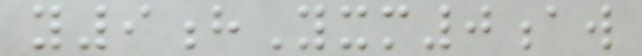y9hYxm0aw
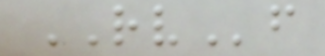RVf
